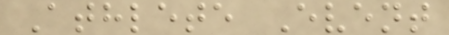Athlete Event
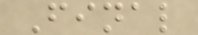Final
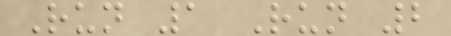Run 1 Run 2
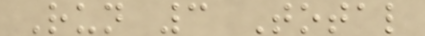Run 3 Total
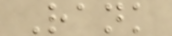Rank
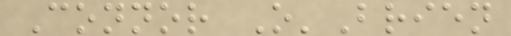Connor O'Brien
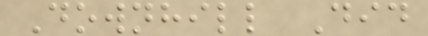Downhill Did
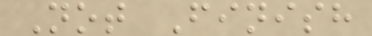Not Finish
